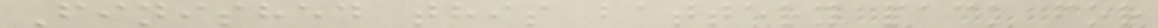Finished this battery pack for
